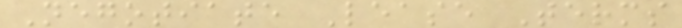Negotiate Lease Terms
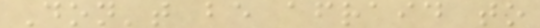Don't be afraid to
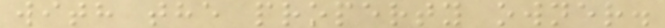with the property owner.
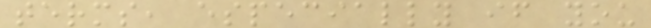terms, especially if you
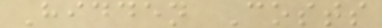Hidden Costs
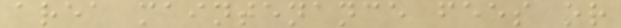area maintenance fees or
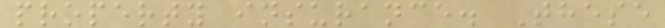property insurance. These
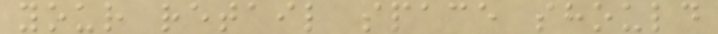your retail space should
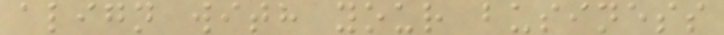align with your business
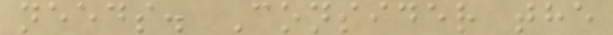needs. Consider the
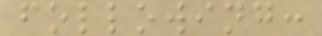following:
